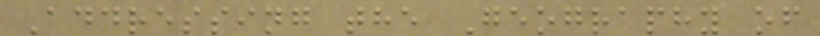Addressing the Geography of
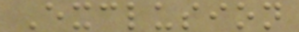Exclusion
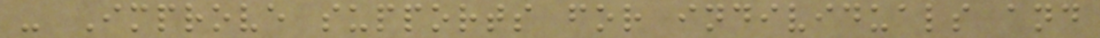- Improve supports for individuals and
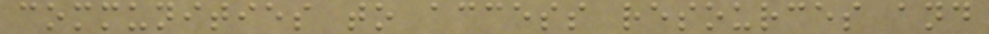communities to access resources and
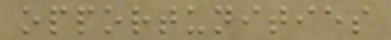opportunities
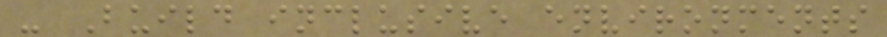- Build inclusive environments
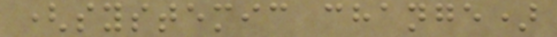(systemic change)
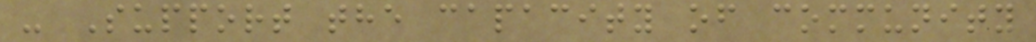- Support the capacity of community
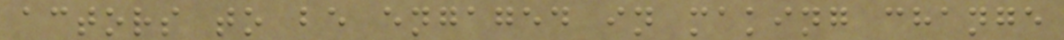actors to be engaged in making change
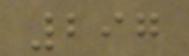297
